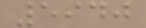5940
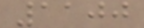1100
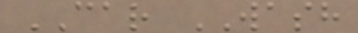CAR WASH
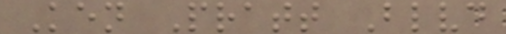Ken Pratt Blvd
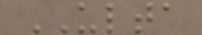ULTA
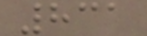831
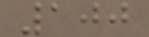100
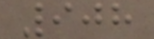908
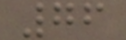76
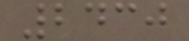2430
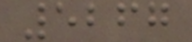5267
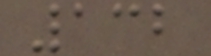132
